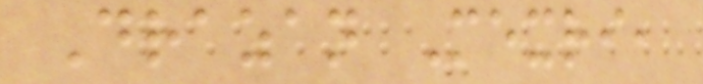Drazan Mexri,
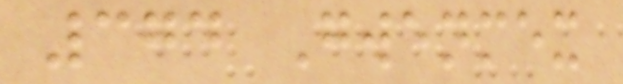374 Gwenmex
